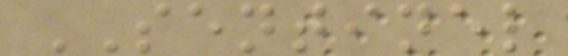SENTINEL
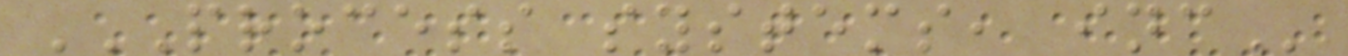PROCESS SYSTEMS, INC
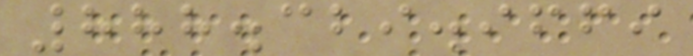888.329.9669
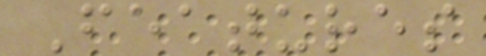Features
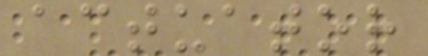actuator
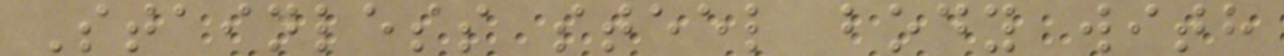Stainless steel body with
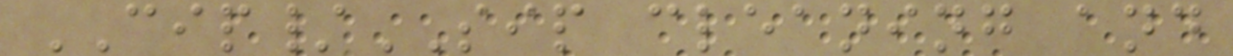CIP/SIP cleaning and
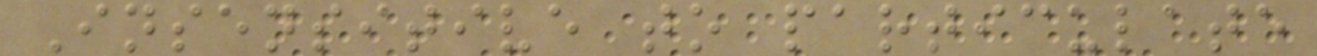Insensitive to particulate
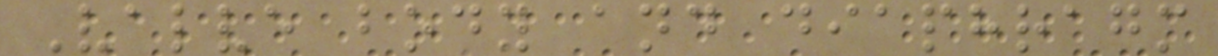Valve body and diaphragm
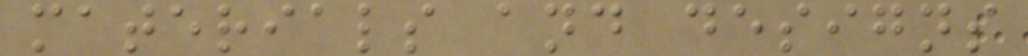materials and designs
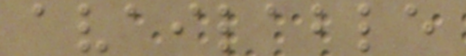available
